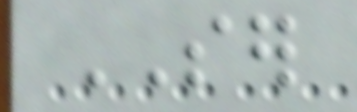SER
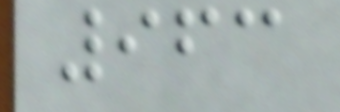963
